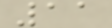11
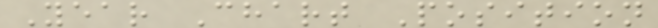Year Chart Position
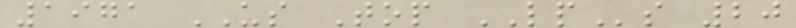1971 US Top LPs 20
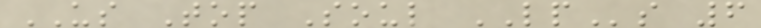US Top Soul LPs 6
